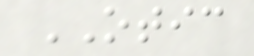OTIC
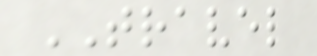TRAVEL
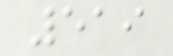519
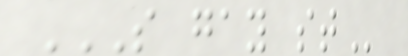S GAY ST
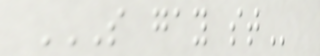S GAY ST
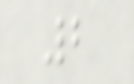2
